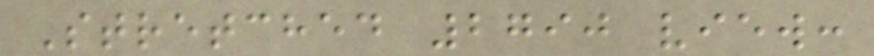Stretched 2790 view:
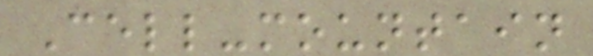Cell-mountain
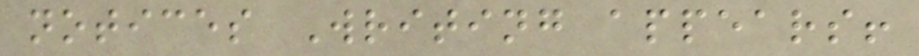notices Writing appears!
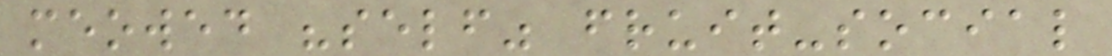meowed "self" fruit-social
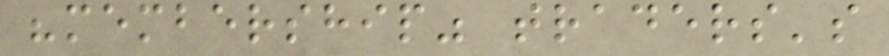"membership" traders's
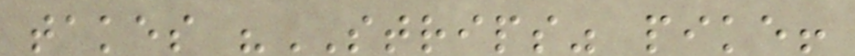takes "STRIPS" pike!
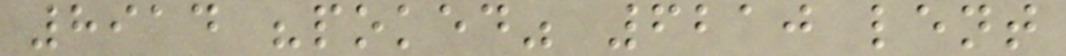8914 "poked" 6210 lent
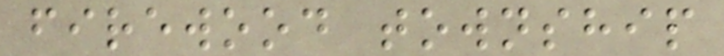firewood township
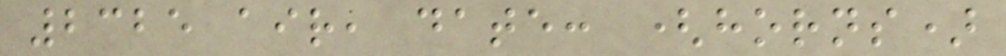2325 air, date: (horns)
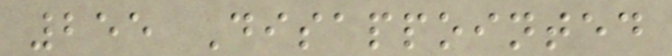255 Disappointed
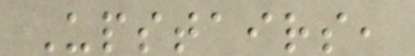Upstairs,
